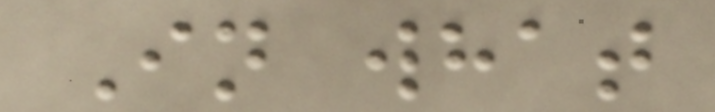In what
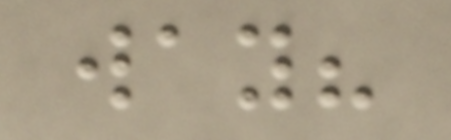way?
